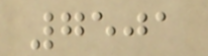7501
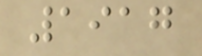1917
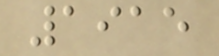1915
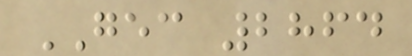GEC 2864
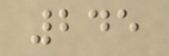245
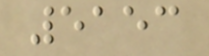5153
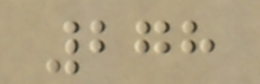278
